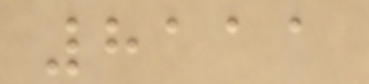8111
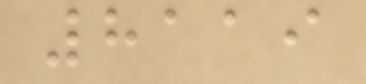8119
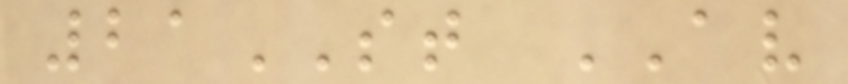21ST AV
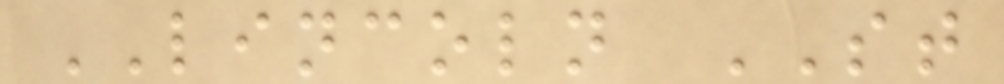LINCOLN ST
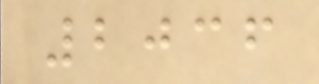2036
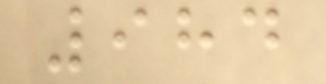984
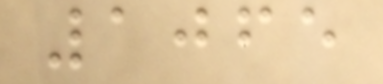1065
